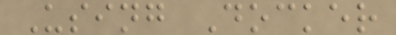Using Docker
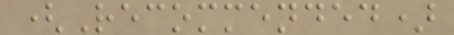(Recommended)
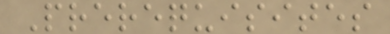Prerequisites
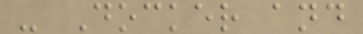- Docker and
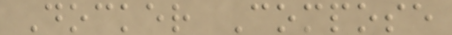Docker Compose
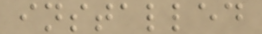installed
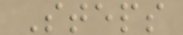Steps
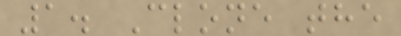1. Clone the
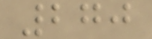270
